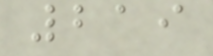219
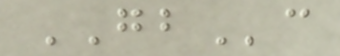GBc
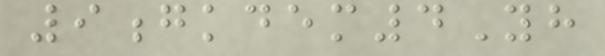9gkdem4Yh
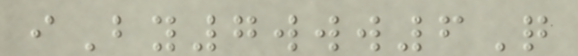iBy7www6Q
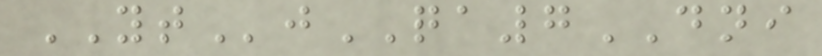YTjQA7DNI
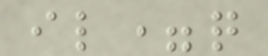il=q
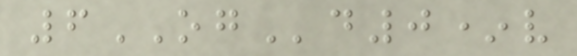6OGd0*v
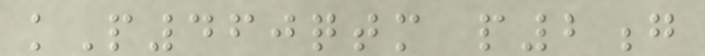kP460qtm p2g
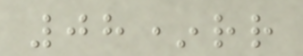08*rr
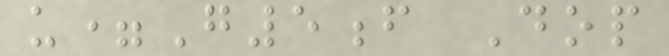u=G5f Dop
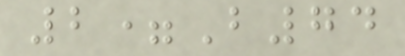2=B74
